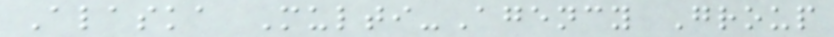Alaska Multi-Agency Group
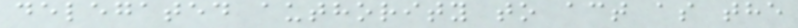delegated authority to act as the
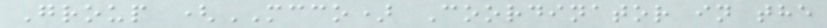Group (MCCO) Coordinator in the
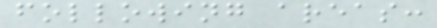following areas:
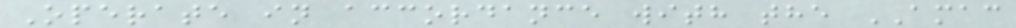Operate in accordance with the AMAC
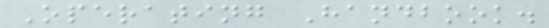Operating Handbook.
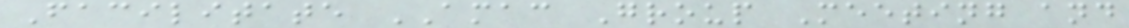Facilitate AMAC Group Meeting and
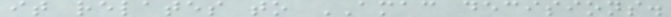it relates to AMAC decisions.
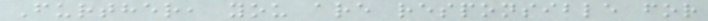Further, you are responsible for
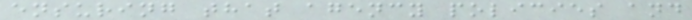ensuring that agency policies and
